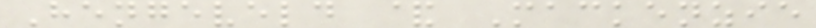Hengeveld & Mackenzie
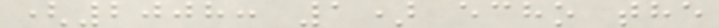(2008: 1) echo the
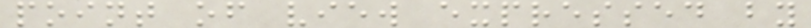point of view expressed by
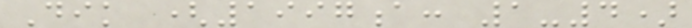Dik (1997a: 1-4)
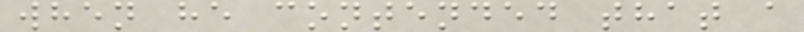when he contended that a
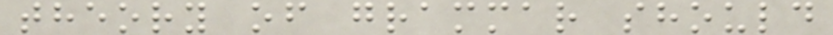theory of grammar should
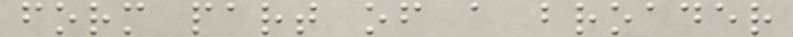form part of a broader
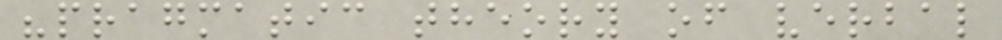"pragmatic theory of verbal
